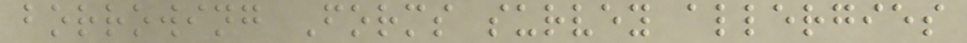borrowing Forms survey allergies
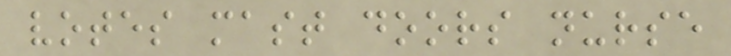votes mast doors nurse
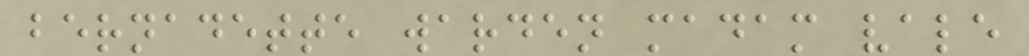bernadette warden madam vale
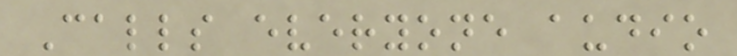Calls everyone audio
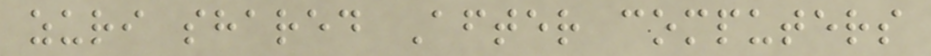zuri shared After computers
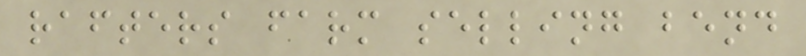rafters farm selling bend
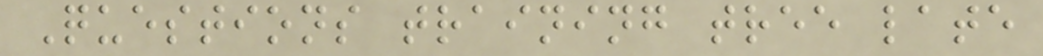Questions training tree late
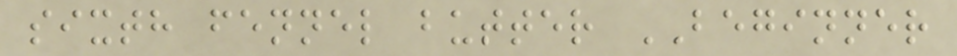sixth fennel butter BEGINNER
